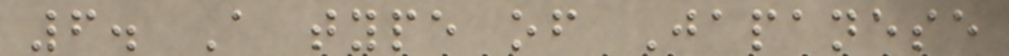6. A type of Japanese
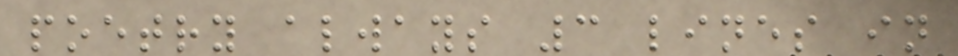poetry always 3 lines in
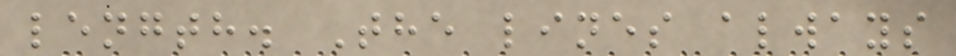length. The lines always
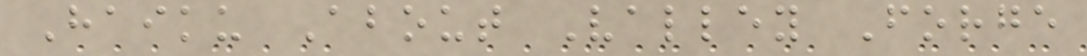Haiku About Valley Forge
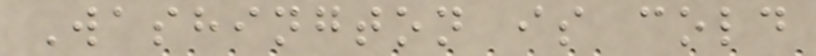Washington is cold
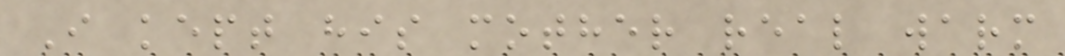I kept his mother real warm
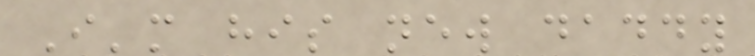I'm his new daddy
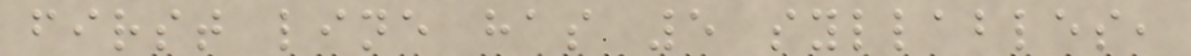first line has 5 syllables,
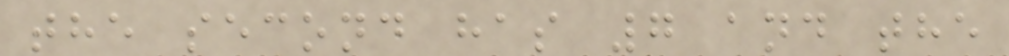the second has 7 and the
